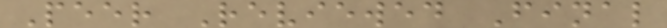Peer Reviewed Final
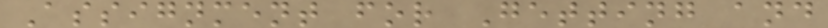Assignment for Getting and
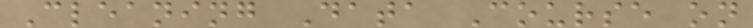Cleaning Data Course on
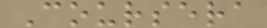Coursera
